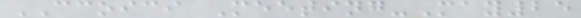CCOICI Meeting-May25
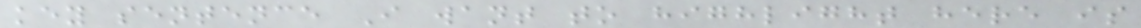key sentence I want to highlight here is
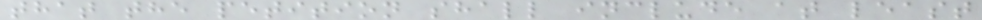that the petition shall include at least
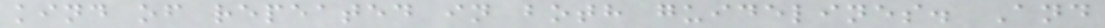kind of repeated in both guidelines. And
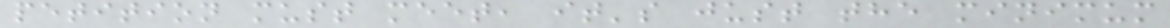petition must meet, it's just the minimum
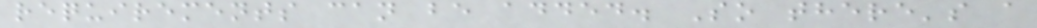requirements can be added. So there's a
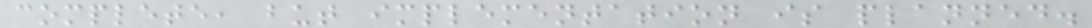complete, but implementation is planned.
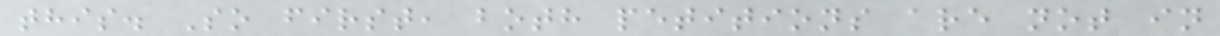this. So first, both petitions are not in
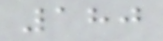180
